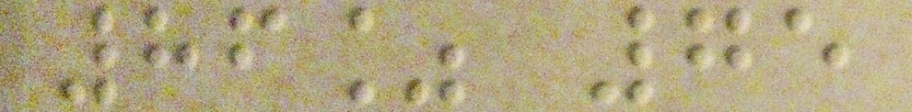86% 75
